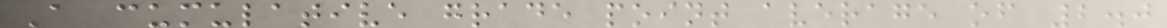A cumulative grade point average of 2.0
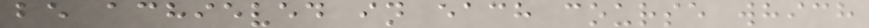be achieved in each course which
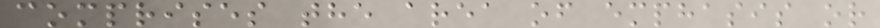comprises the area of emphasis or
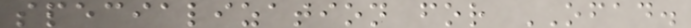specialization for OFAD.
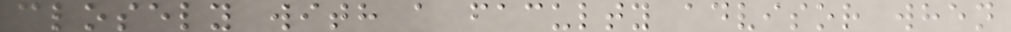closely with a faculty advisor when
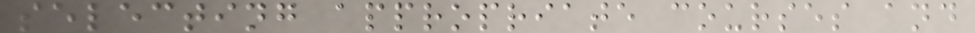selecting appropriate courses and
